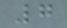7
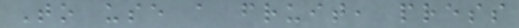To use a fruit, press
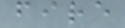fire
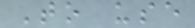To use
